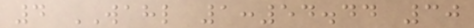4 WAHL 1:54.44 30
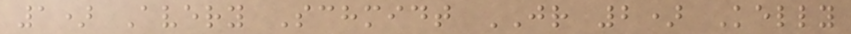1) Avery Schmidt JR 2) Kelly
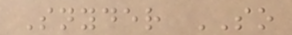Snyder SO
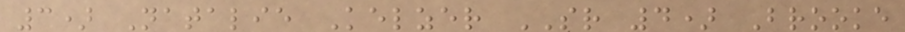3) Natalie Kelzer SR 4) Brooke
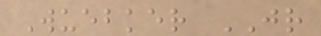Wuebker JR
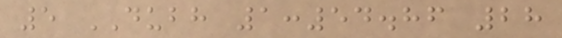5 DUBH 1:54.86 28
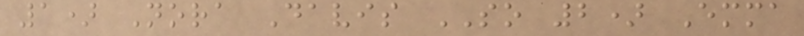1) Nora Davis SO 2) Emma
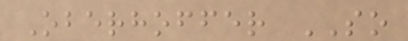Oberhoffer SO
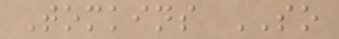Tomkins SO
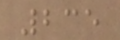235
